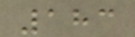183
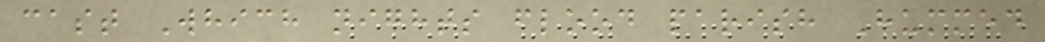cast Which nights flood parish Hummed
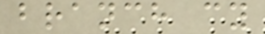branch cy
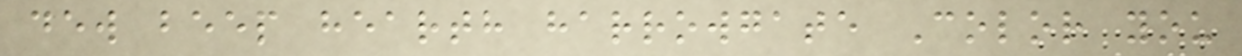dew beep hearth harrowgate Color you
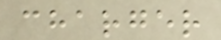charger
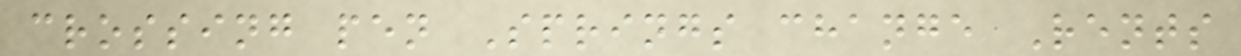crossing pen Springs change Rents
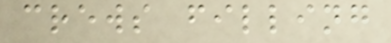crews filling
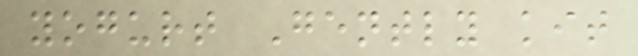yogurt Gently kit
